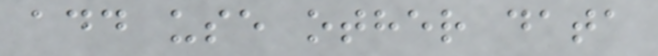add use other data
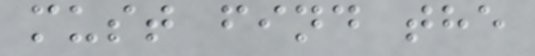must find the
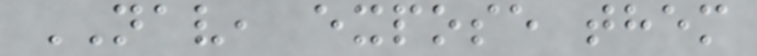NAV, expose them
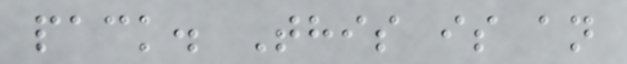pack. This is an
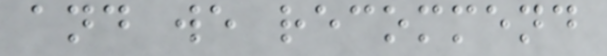and we recommend
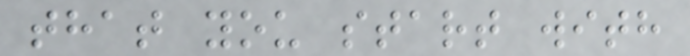that you start with
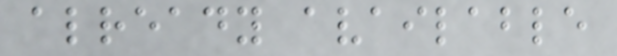already available
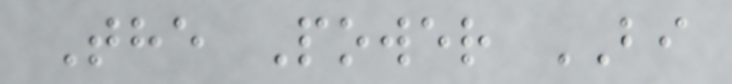The Power BI
